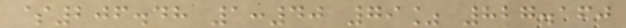$206.48 1:40 79% 827.160
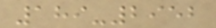189-2952
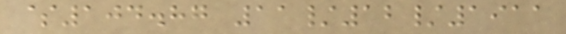$104.87 11/12/1911
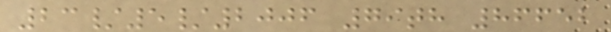23/5/2006 79th 86652
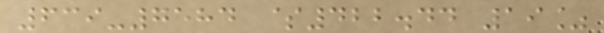639-7584 $422.44 19%
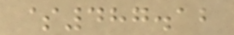$487.12
